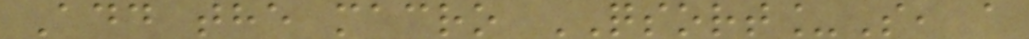Add the macro QSORT_S, a
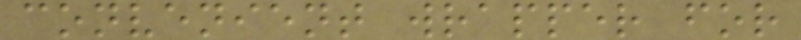convenient wrapper for
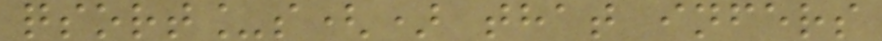qsort_s() that infers
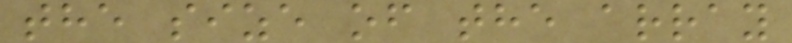the size of the array
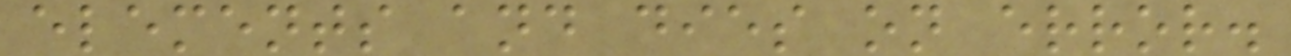elements and dies on error.
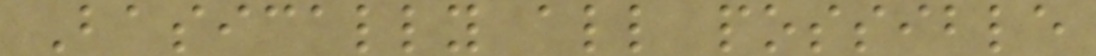Basically all possible
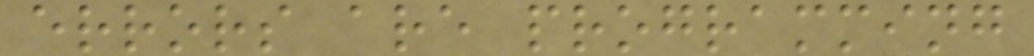errors are programming
